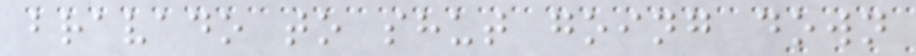bravado to shut going down
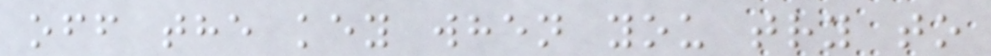off the key when you try to
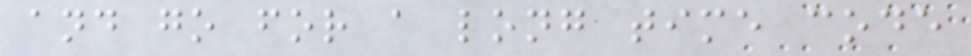and go for a long time code
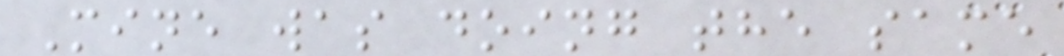Mine was doing the same
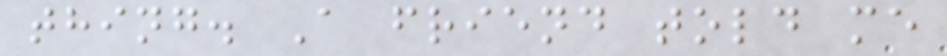thing. A friend told me
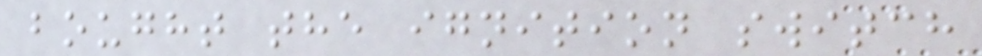bought the ignition switch
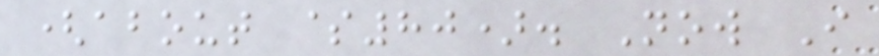(about $80). Now I
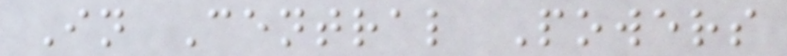In Central Powers
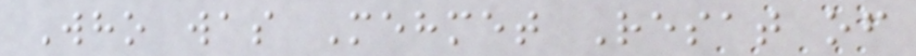Who was Mehmet Resat of
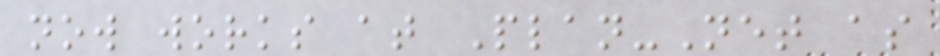now works at Plan-Net as
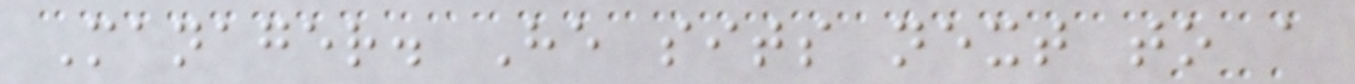Manager. He sits next to a
